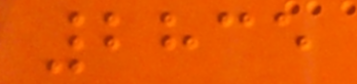2835
